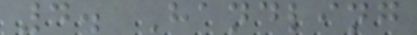4. Handling
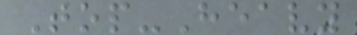Top-Heavy
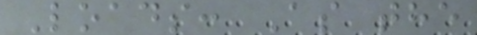Loads: As the
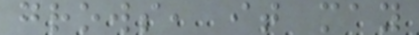grows, it may
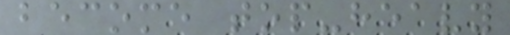become top-heavy
